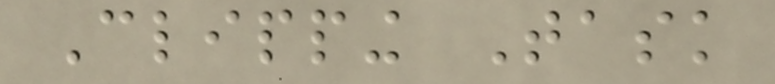Clipping Task
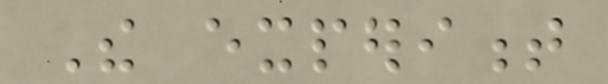The experiment
